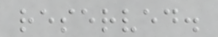reserved.
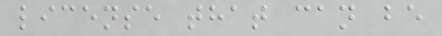license that can be
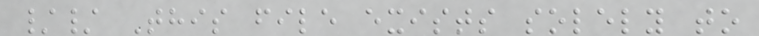// This file exists solely to
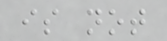is not
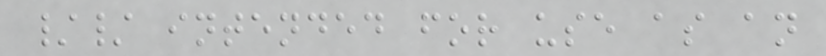// intended for use as an
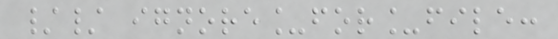// ignore_for_file:
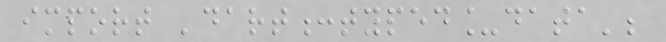import 'dart:typed_data';
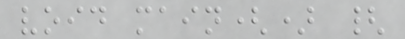void main() {
